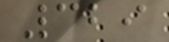329
